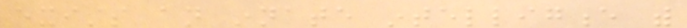exists an innate intelligence with
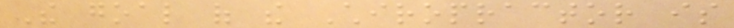The goal of the Chiropractor is
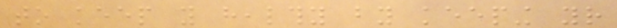to keep you healthy by keeping your
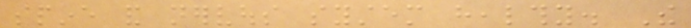spine and nervous system healthy. The
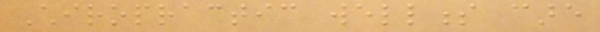Chiropractic wellness care
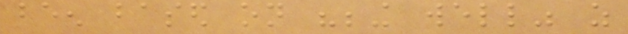been based on "being well" as
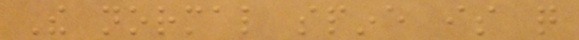The normal spine is quite
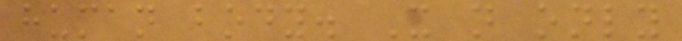human body. It not only
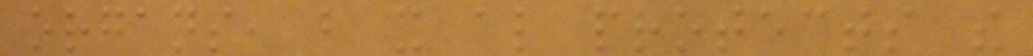organs, but it also protects the
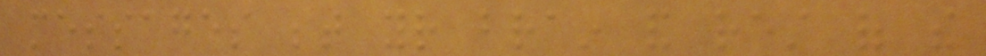messages between your brain and rest of the
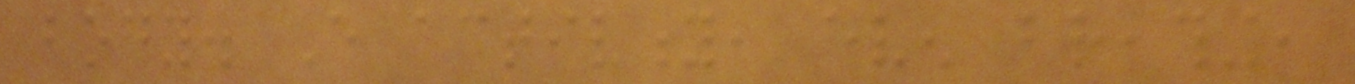body. Every activity, even breathing,
